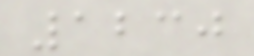1230
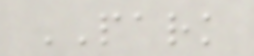PARK
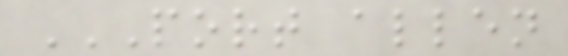PORT ALLEN
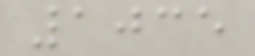1035
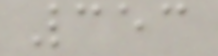353
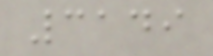3149
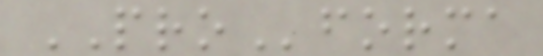PROforma
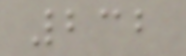232
